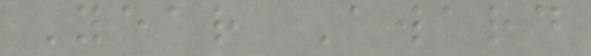Year Award
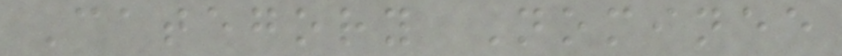Category Nominee
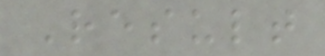Result
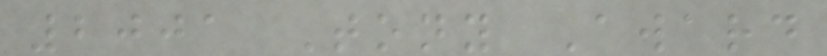2001 Tony Award
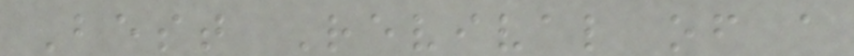Best Revival of a
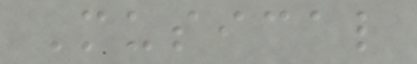Musical
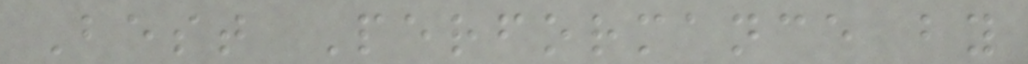Best Performance by
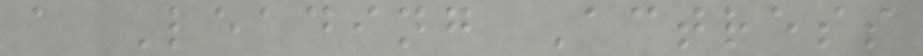a Leading Actress
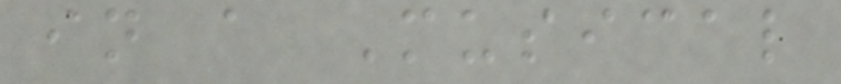in a Musical
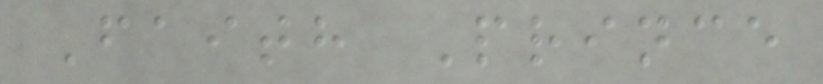Faith Prince
